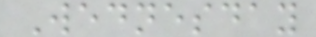Wednesday
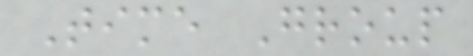Time Group
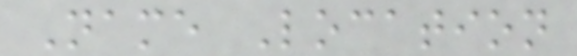Name Location
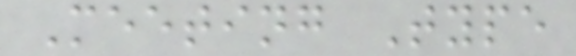Meeting Type
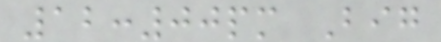12:00pm Big
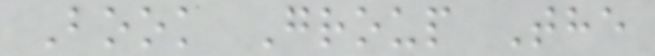Book Group The
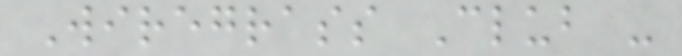Wiregrass Club -
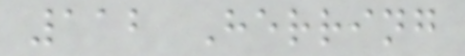112 Herring
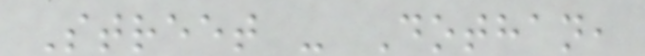Street - Dothan,
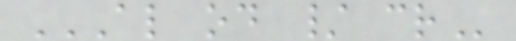AL OD / CR
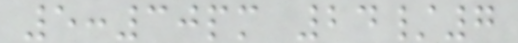5:30pm 24/7
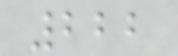222
